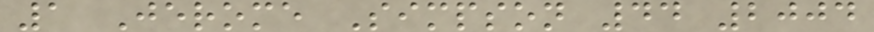1 Jerome Simpson 44 2004
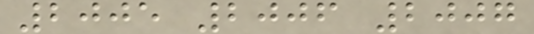2005 2006 2007
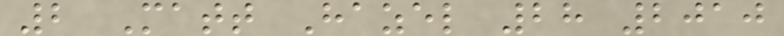2 Matt Hazel 28 2010
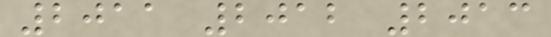2011 2012 2013
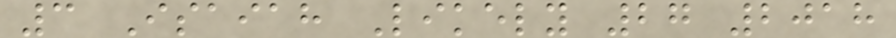3 Isaiah Likely 27 2018
